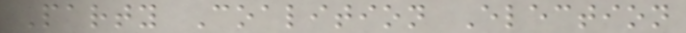Party Coalition Election
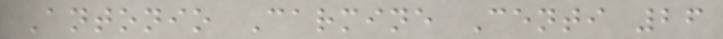Antonio Carmine Centi 26
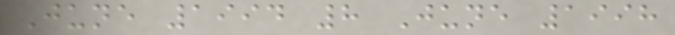June 1994 8 June 1998
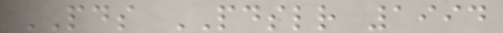PDS PDSLR 1994
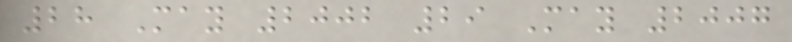28 May 2002 29 May 2007
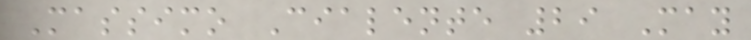Massimo Cialente 29 May
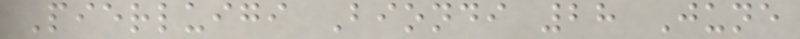Pierluigi Biondi 28 June
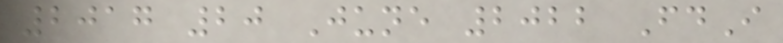2017 20 June 2022 FdI
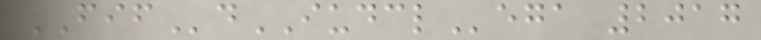FIFdIUDCLega 2017
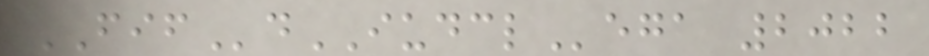FIFdIUDCLega 2022
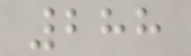288
